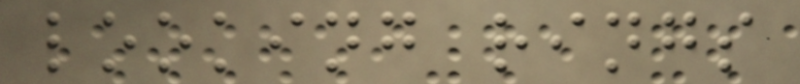looking rings
